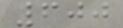600
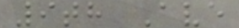9th Ave
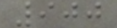900
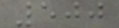500
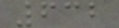632
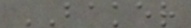BAKER
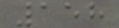158
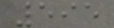595
